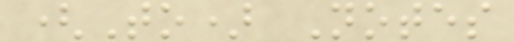(To) Notes
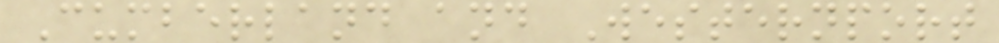Cumberland and Westernport
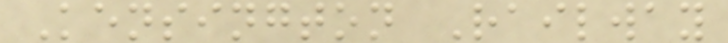Kensington Railway
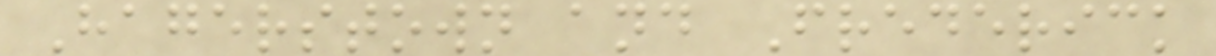Hagerstown and Frederick
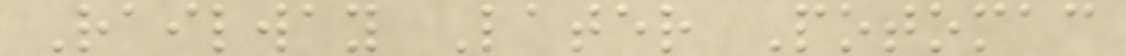Railway Later Potomac
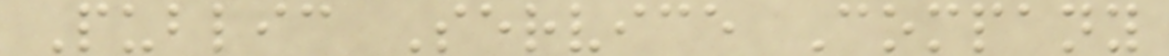Public Service Company
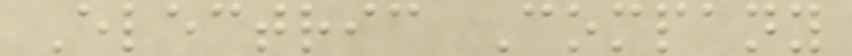Electric Company
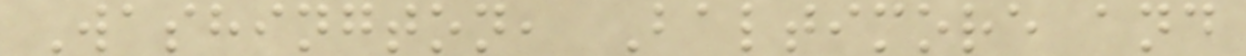Washington, Baltimore and
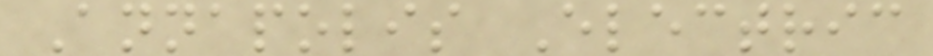Annapolis Electric
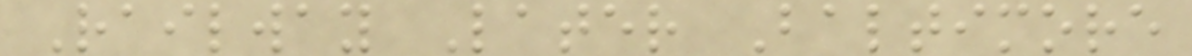Railway Later Baltimore
